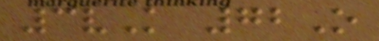3vK 72O
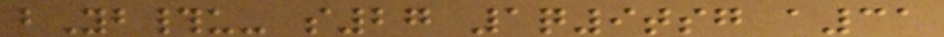bYb#u- s27 1q9tsg a31
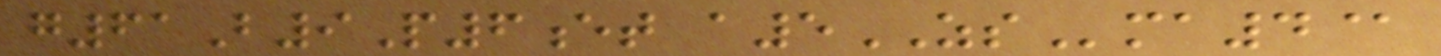g61B9P6et a5ZSma4@
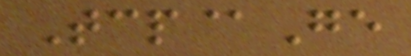Tcp@Ge
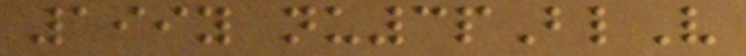199y nu3pBlV
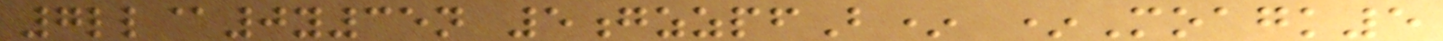7ll@0y35n 5gzzpfB* *Moagk5
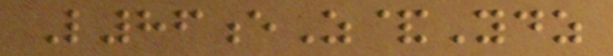L86eZ&Ydz
